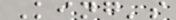King's
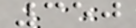350
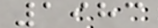1983
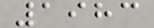1983
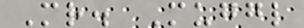Mr. Muggl
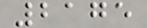2175
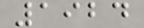1924
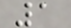1
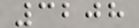3208
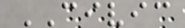CIVIC
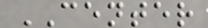CENTER
